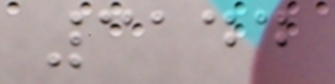3144
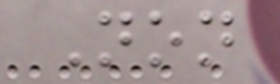Non
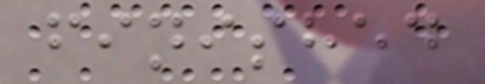finished
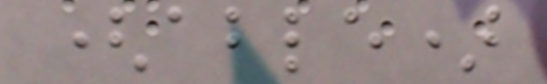(able)
